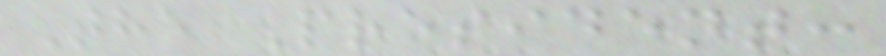The President:
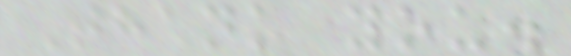Thank you.
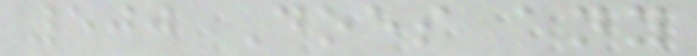500 Does any
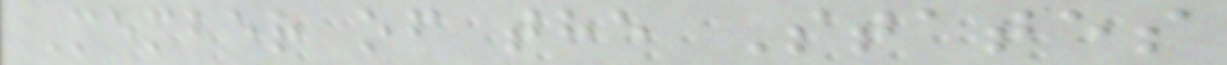Member of the States
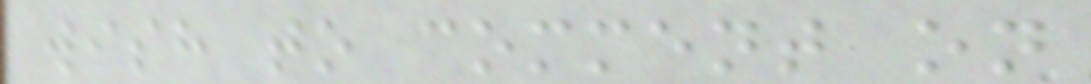wish to comment on
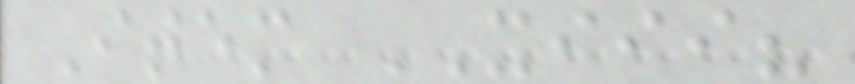Item XIII?
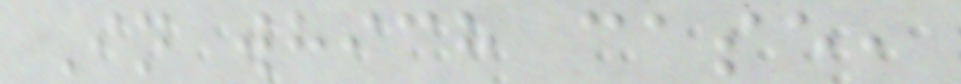In which case,
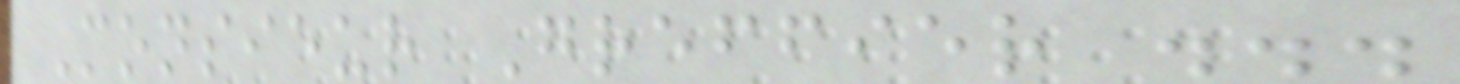Monsieur Greffier ...
